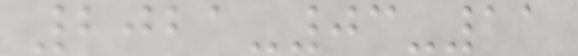2021-03-11
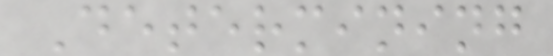Determining
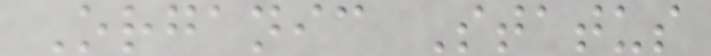Organic Status
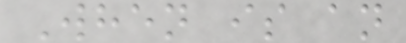When is an
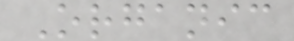Organic
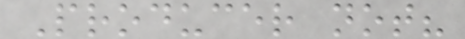Producer not?
